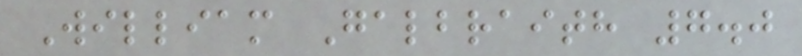William Galbraith 7.0
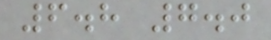6.8 7.0
